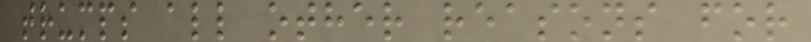trumps all other reasons for
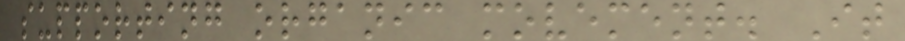supporting organic movement. It
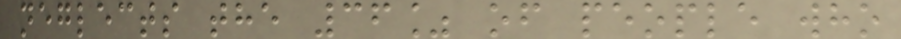neglects the 36% of people who
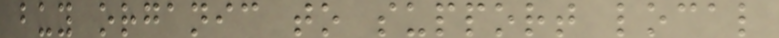buy organic to support local
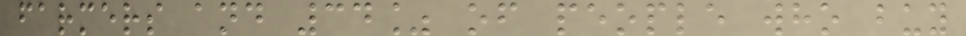farmers and 34% of people who buy
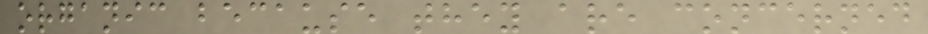organic because they are concerned
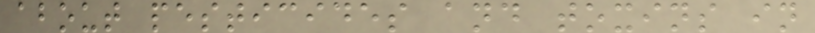about pesticides and toxins in
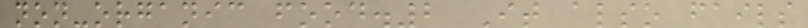non-organic food.2 It also fails
